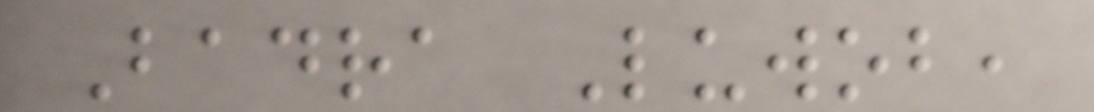Badra Luwob,
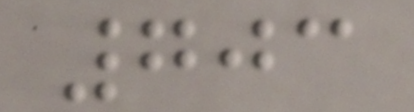703
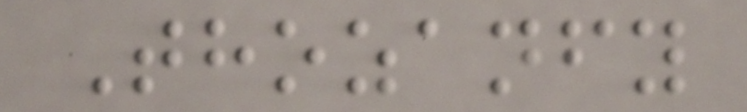Thozanfy
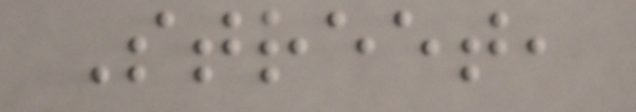Street,
